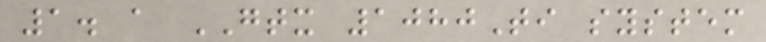1. a GTX 1080Ti system
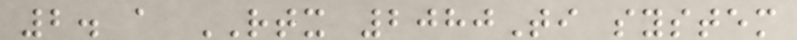2. a RTX 2080Ti system
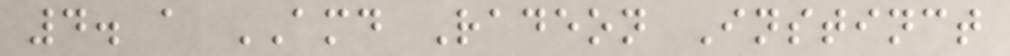4. a AMD Radeon Instinct
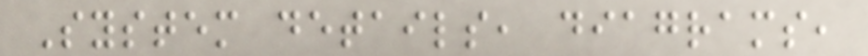System details, diagrams,
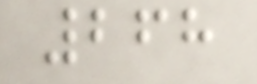268
